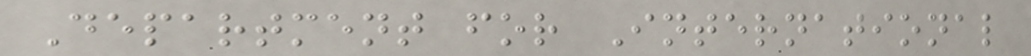Department for International
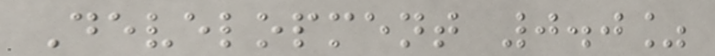Development 0.0%
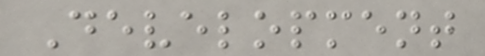Development
